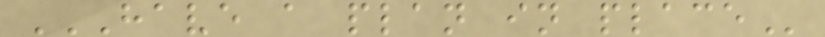HAVE A PLAN IN PLACE
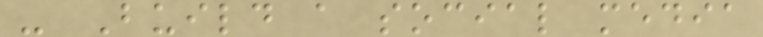- Build a social media
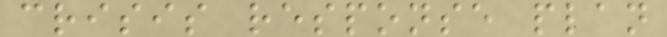crisis response plan
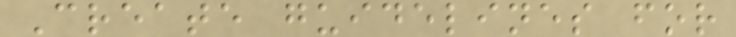Create guidelines for
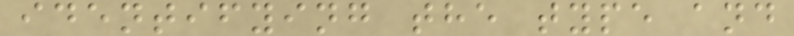identifying the type and
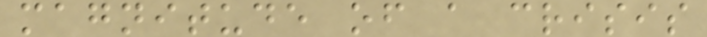magnitude of a crisis
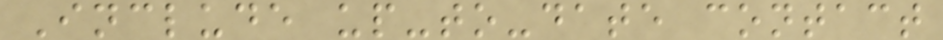Include up-to-date contact
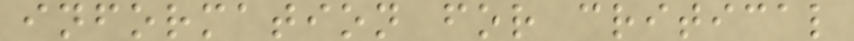information for critical
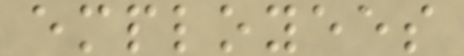employees
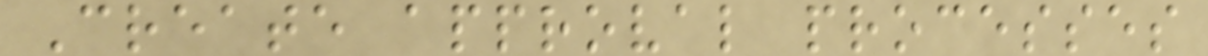Create approval processes
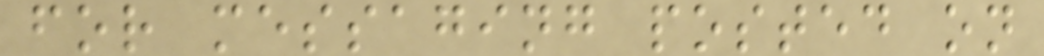for messaging posted on
